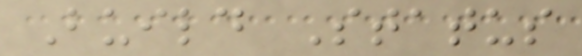Build Status
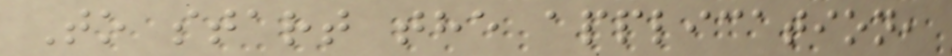To start the application,
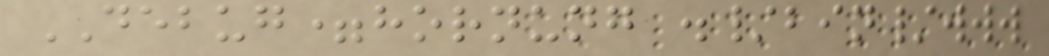DEBUG=hornung ./bin/www
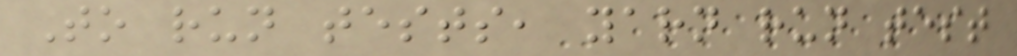To run tests, yarn run test
